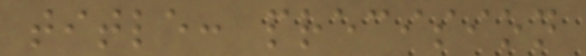title: precision
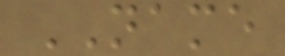NAME
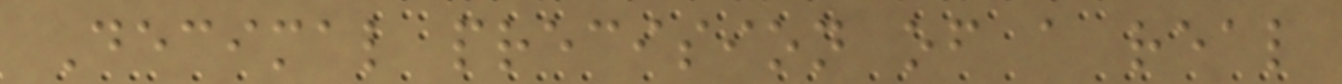Decimal precision of a real
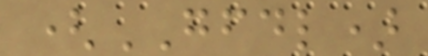(GFDL)
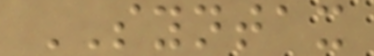SYNTAX
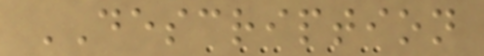DESCRIPTION
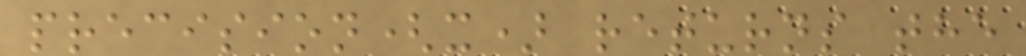precision(x) returns the
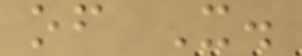of X.
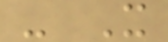- X
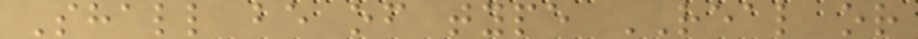Shall be of type REAL or
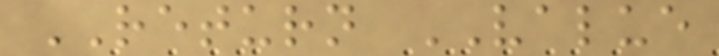RETURN VALUE
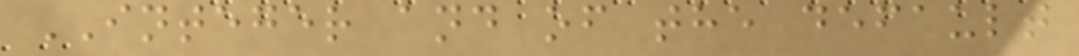INTEGER and of the default
